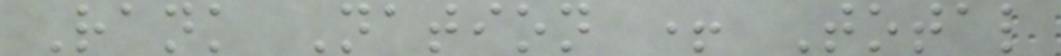Rank Nation + Total
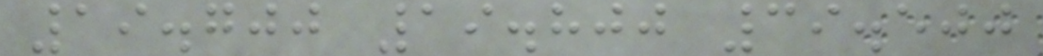19.700 19.800 39.500
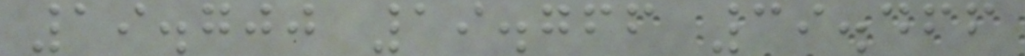19.700 19.766 39.466
